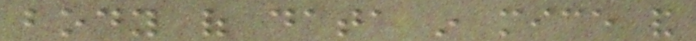body of data in mice and
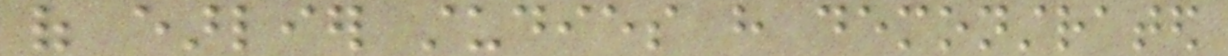of earlier studies have demonstrated
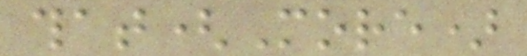that(More)
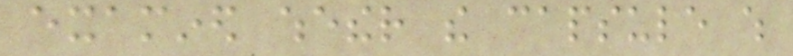examined whether the capsule which
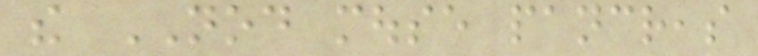the NOD mouse pancreas
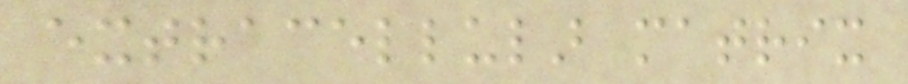extracellular matrix
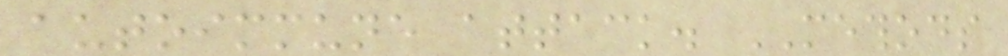autoimmune attack. METHODS
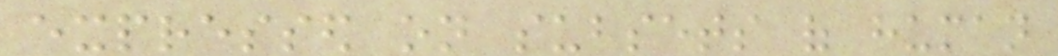expressed on subsets of human
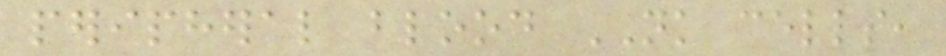peripheral blood NK cells,
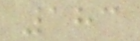183
